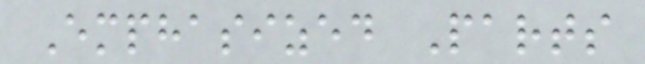Emphasized Parts
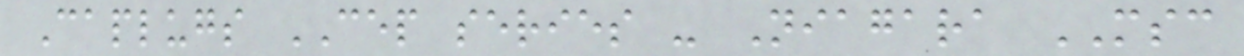Caplugs CEP series - Niagara MSC
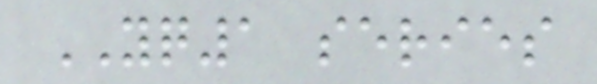YQ1 series
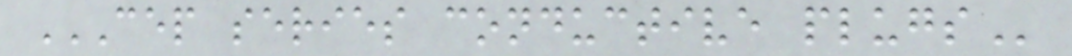CEP SERIES CONDUCTIVE PLUGS
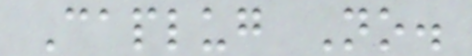Caplug No.
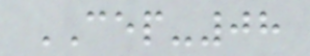CEP-08
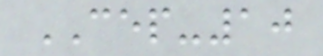CEP-10
